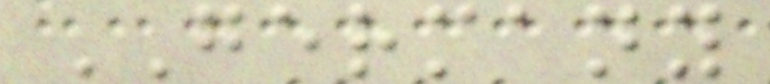GERMANY
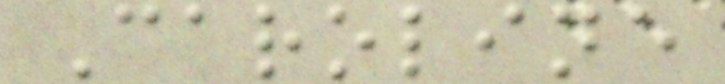Caroline
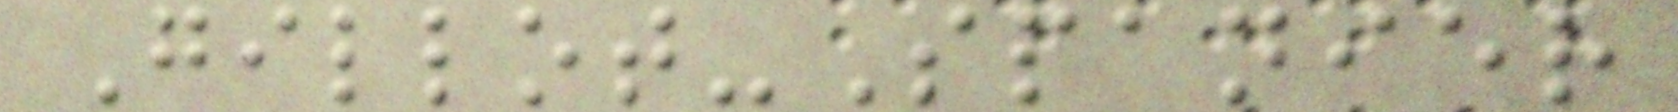Gillot-Spanier
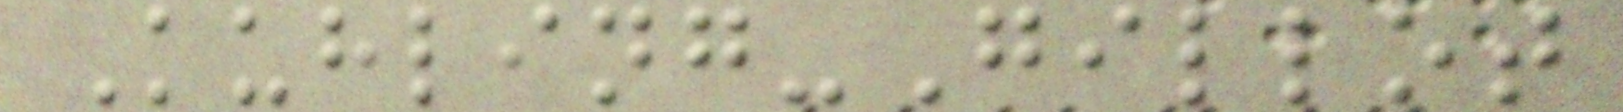Kuhling-Gillot
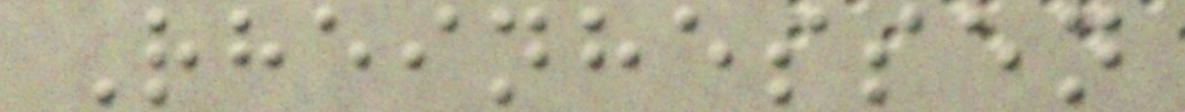Rheinhessen
